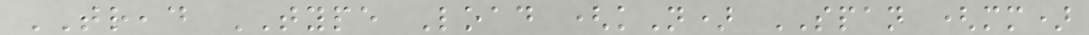TREAD TYPE Load (kN) SPAN (mm)
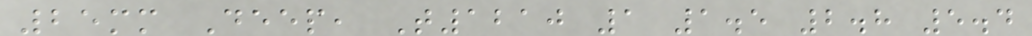25mm Deep, T1210 1 1.5 2.8 5.4
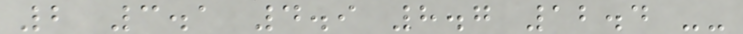2 3.1 4.9 8.7 12.4 --
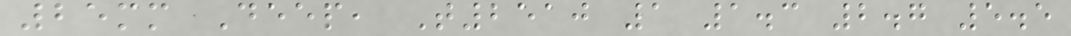25mm Deep, T2510 1 1.3 2.7 5.5
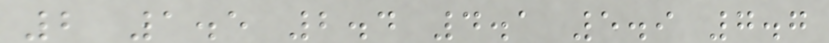2 1.5 2.4 4.1 5.9 7.7
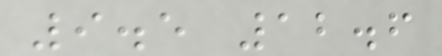9.5 12.6
